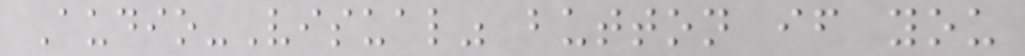Audio-Visual" button if you
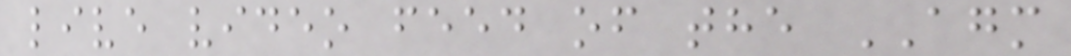live video feed of the AGM
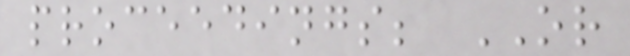proceedings; OR
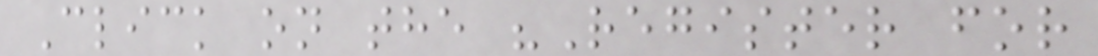Click on the "Register for
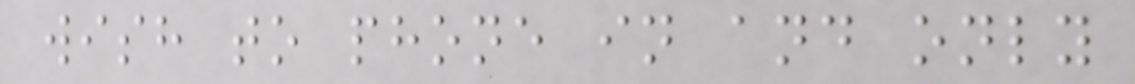wish to phone in and only
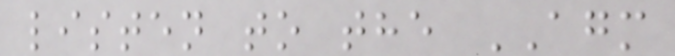listen to the AGM
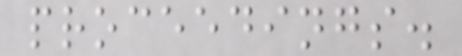proceedings.
